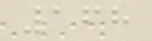168
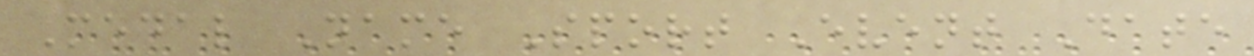Medal Name Sport Event Date
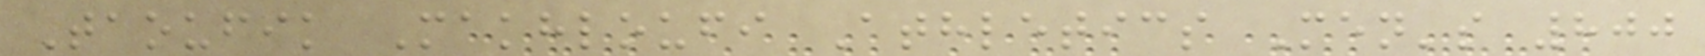Taoufik Makhloufi Athletics Men's 800
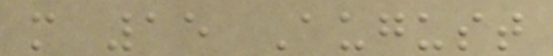m 15 August
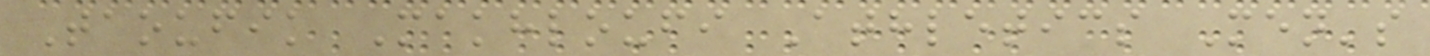Taoufik Makhloufi Athletics Men's
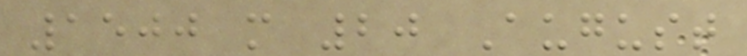1500 m 20 August
